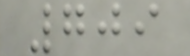709
